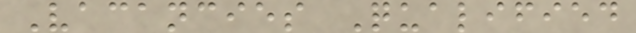Vacancies Qualified
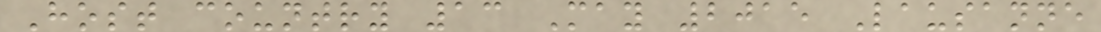Host country 13 May 2015 Lausanne
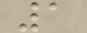1
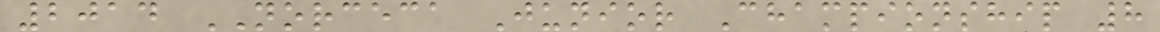2014 NORCECA Junior Championship 8
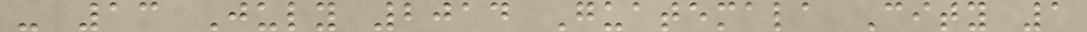- 13 July 2014 Guatemala City 1
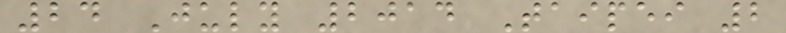24 July 2014 Taipei 2
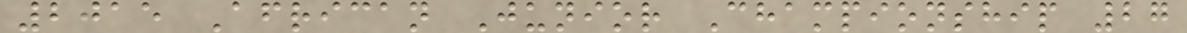2015 African Junior Championship 27
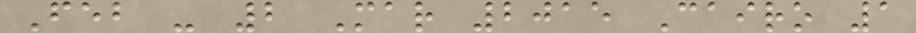Feb - 2 Mar 2015 Cairo 1
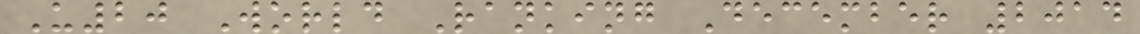U20 World Ranking December 2014
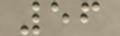56
